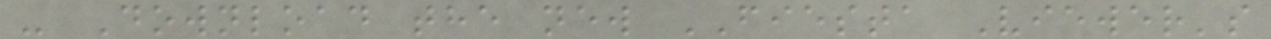- Download the new FIESTA Viewer's
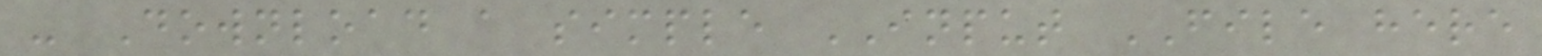- Download a simple INPUT FILE here
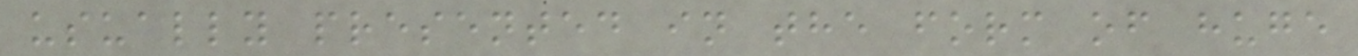usually presented in the form of huge
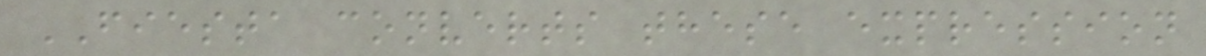FIESTA converts these expression
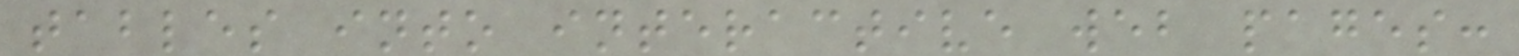tables into interactive web pages:
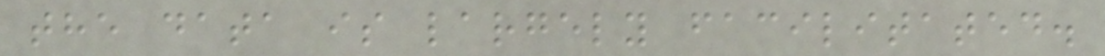the data is largely facilitated.
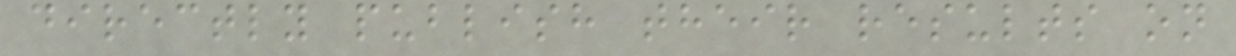directly publish their results on
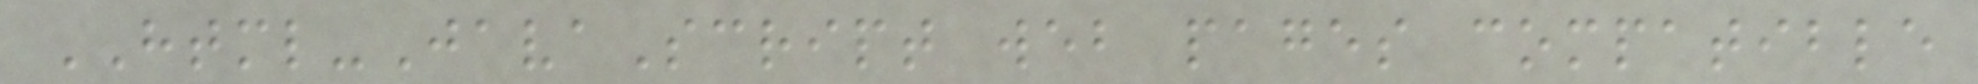HTML-JavaScript web pages compatible
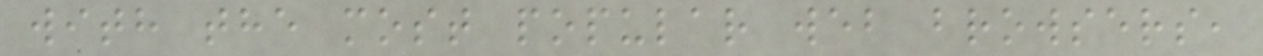with the most popular web browsers,
